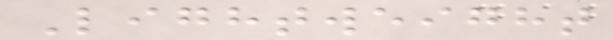Lightweight
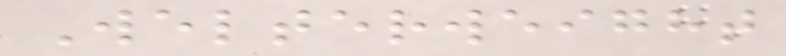Welterweight
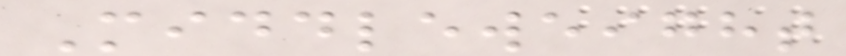Middleweight
